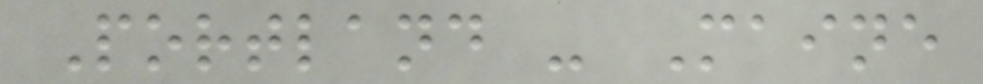Portland - Maine
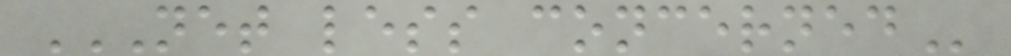NET LESS CONCERNED
